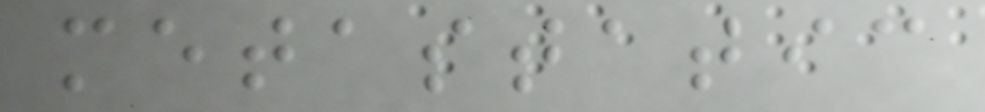metastatic
